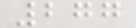277
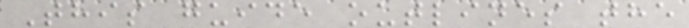This guide outlines the
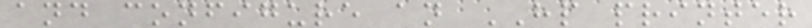and configure an HP printer
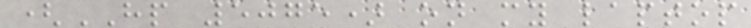(HP 5075) on my laptop
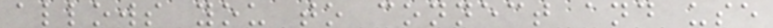allows you to connect and use
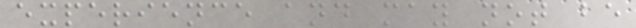experience and may not be
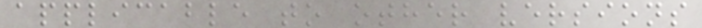applicable to other versions
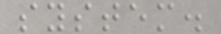system.
